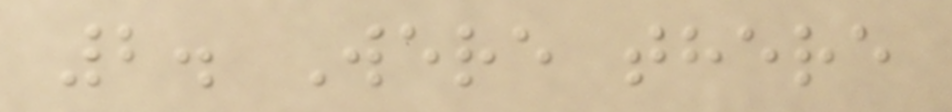2. Were there
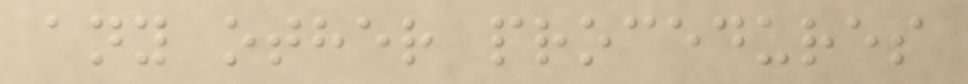any other procedures
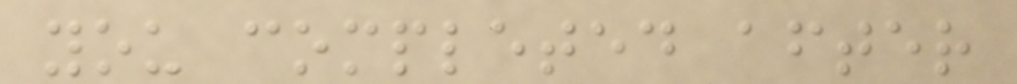you completed after
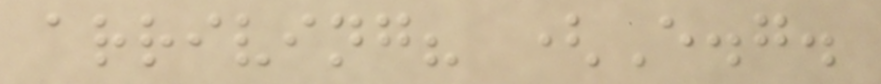arriving? (E.g.
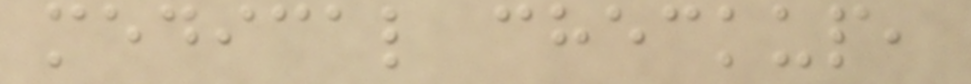medical checkup,
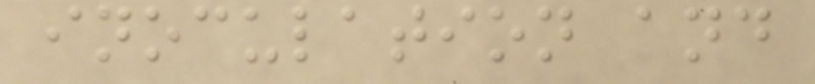inoculation and
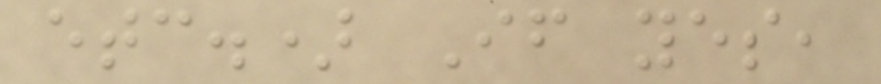etc.) If yes,
